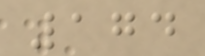174
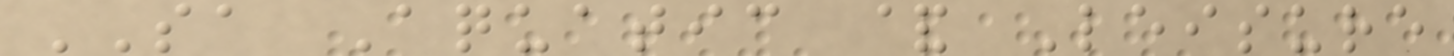SA Aquatic & Leisure
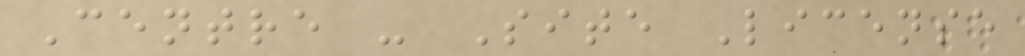Centre - Site License
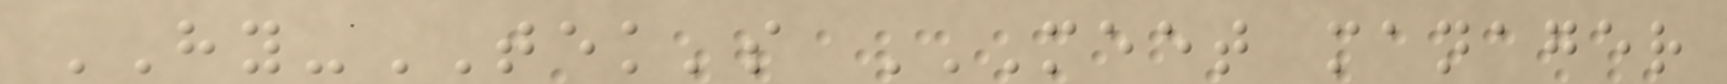HY-TEK's MEET MANAGER
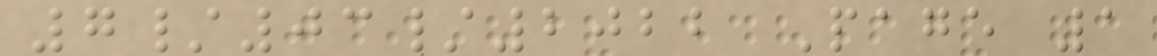7/03/2022 Page 1
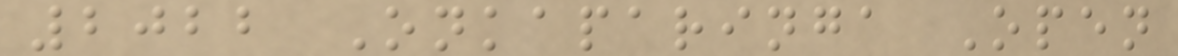2022 Onkaparinga Open
